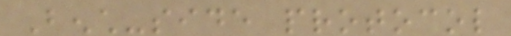Bench-side protocol
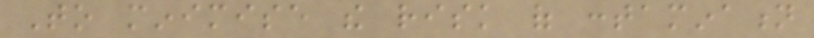To minimise the risk of contamination
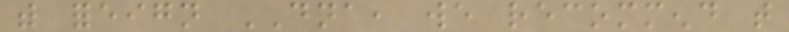with foreign DNA, we recommend that
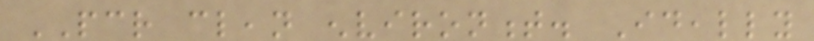PCR clean environment. Ideally
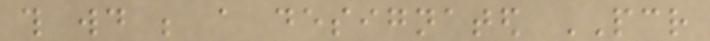this would be a designated PCR
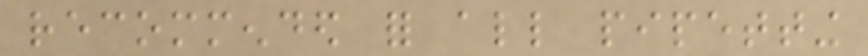recommended for all pipetting
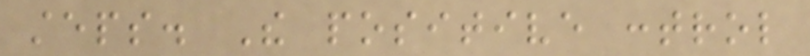steps. The positive control
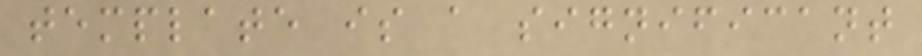template is a significant
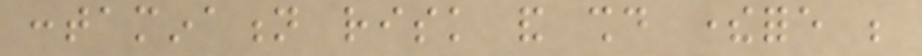contamination risk and should therefore be
